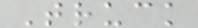Truck
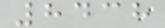8438
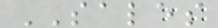SALES
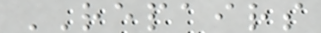REPAIRS
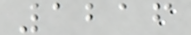1216
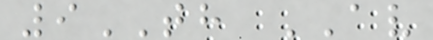9TH AV
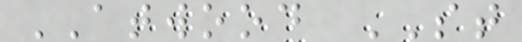ATWOOD ST
